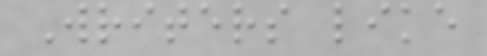Writers like
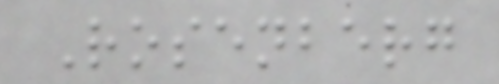Rosenberg
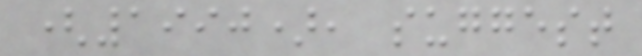(1990), suggest
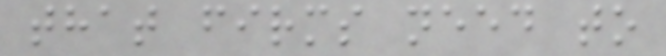that firms need to
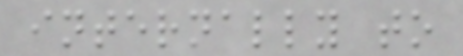internally to
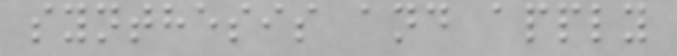synthesis and apply
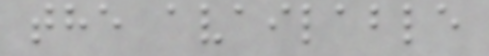the available
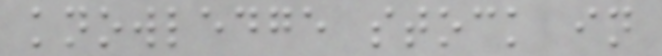knowledge stock in
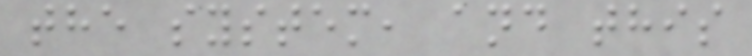the system, and this
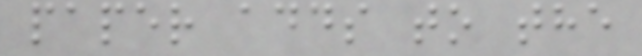paper adds to the
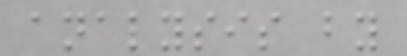analysis by
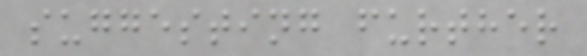suggesting further
